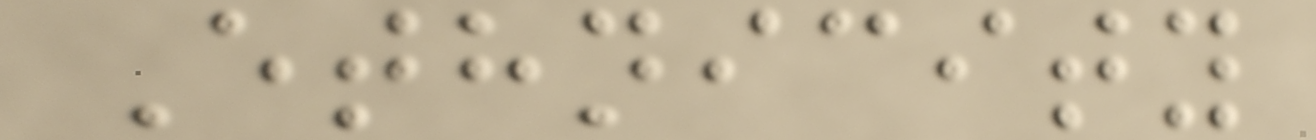Ethnicity
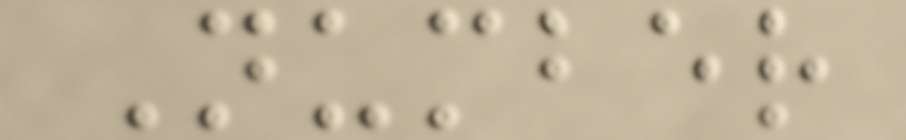Number
